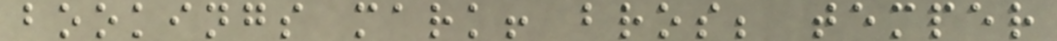bookings mark! bros; temper
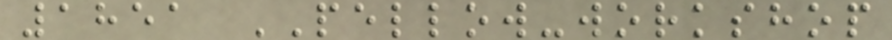1851 PELLOW-workshop
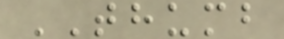THUMB
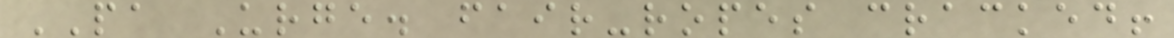PA Urge. fair-ropes cracked!
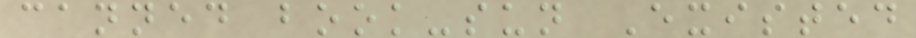canned book-sun Existed
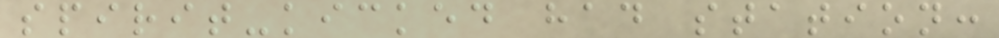spirit-kicked had station:
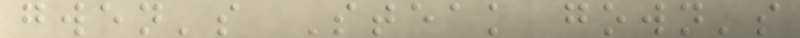gwen's Steak gown's
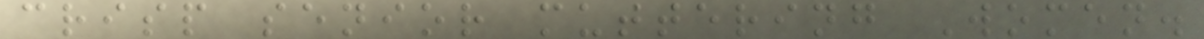crisp senior muttering Women.
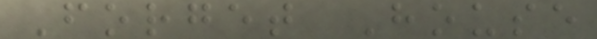Forget House
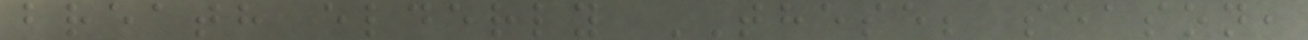breath elderly THESE; season,
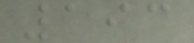193
